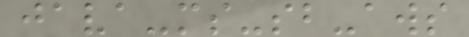java-ms-sb-aws
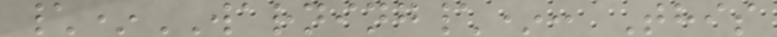\*WARNING\*: This
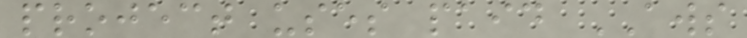project uses paid AWS
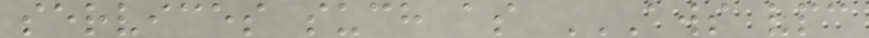services such as AWS VPC
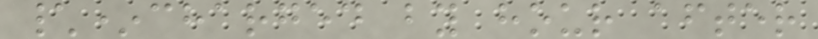\*charged by hour after
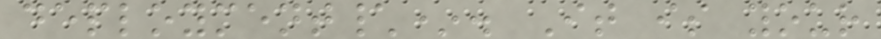deployment\*. It is your
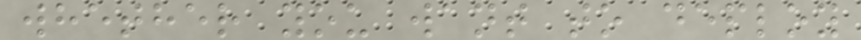whether you want to deploy
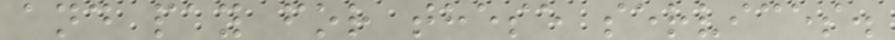and pay for these services.
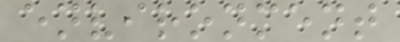environment
